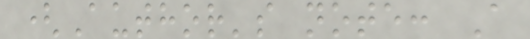(Author's note: A
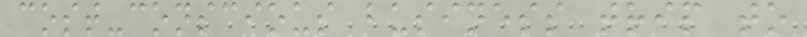cost-conscious business trip to
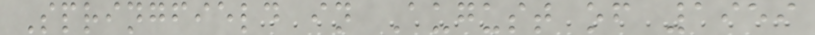Springfield in August of 1959
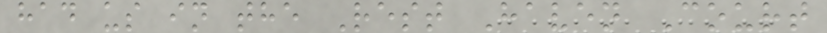had us in the Rest Haven Court
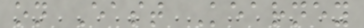on East Kearney
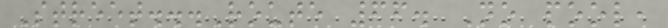Street...Route 66. No pool,
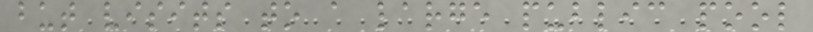but visits to a large public pool
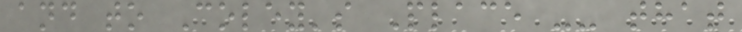and to Coley's Place -- that
